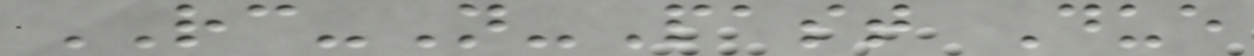RC-N-Past Due
